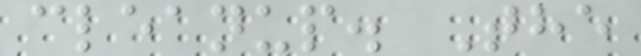cleanup. The
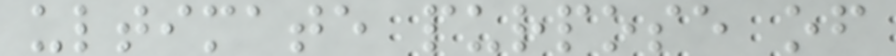ultimate purpose of
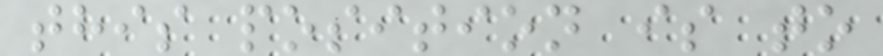this position is to
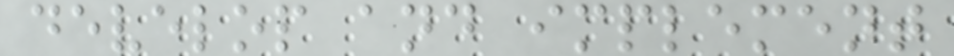develop and implement
